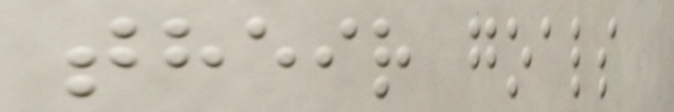their goals
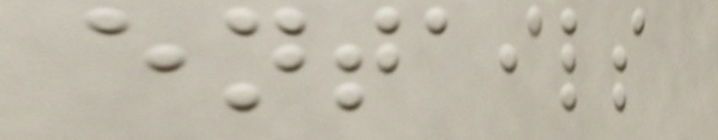entails
